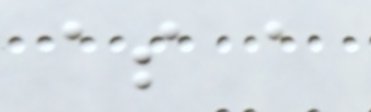as a
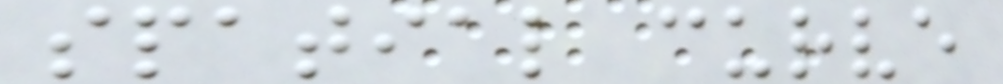spatial curve
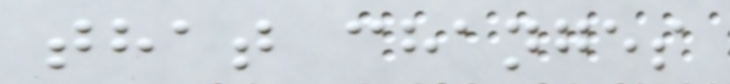that changes
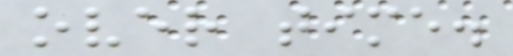over time.
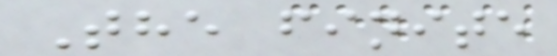The finite
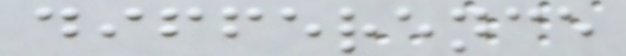difference
